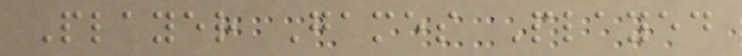Player Games Played
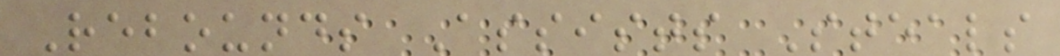Rebounds Assists Steals
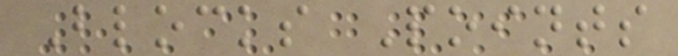Blocks Points
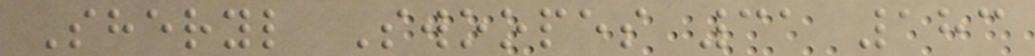Sheryl Swoopes 31 183
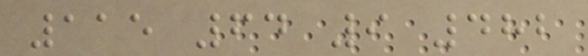115 64 9 482
